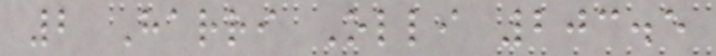2 Harri Olli 203.5
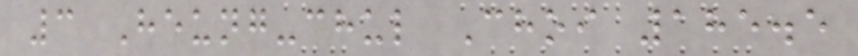3 Heung-chul Choi 185.5
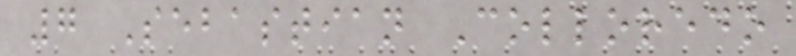7 Sebastian Colloredo
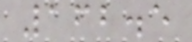162.5
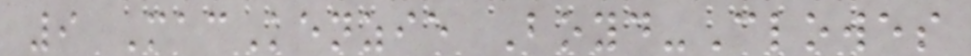9 MacKenzie Boyd-Clowes
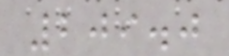209.0
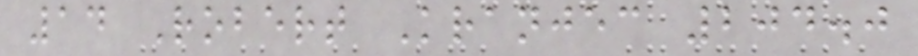14 Robert Kranjec 204.0
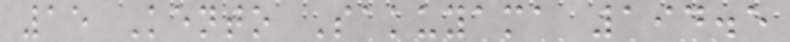15 Kento Sakuyama 194.5
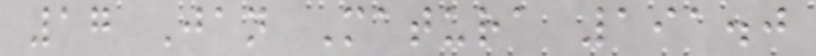17 Jan Matura 191.0
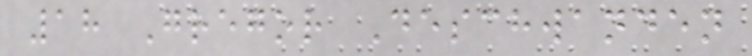18 Gregor Deschwanden
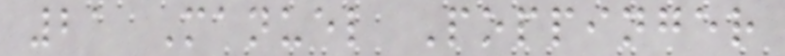21 Manuel Poppinger
